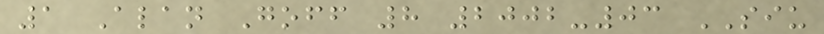1 Alan Goff 8 2002-03 SIU
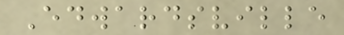Edwardsville
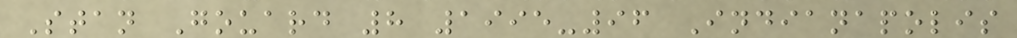Stan Gouard 8 1995-96 Indianapolis
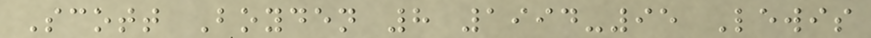Scott Boyden 8 1994-95 Lewis
